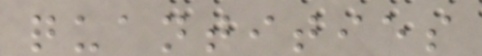quantities
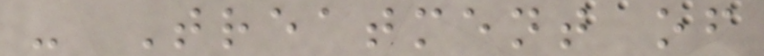- Treatment of
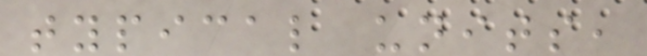typical units,
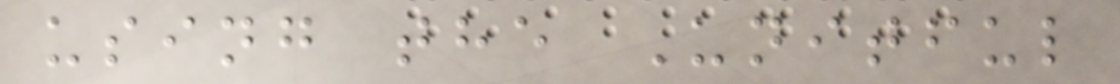using the Unitful
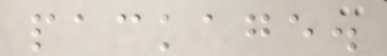package.
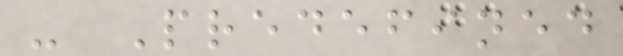- Predefined
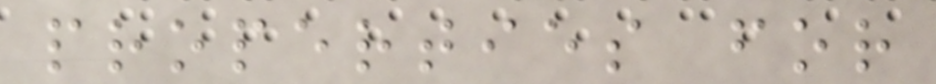properties for
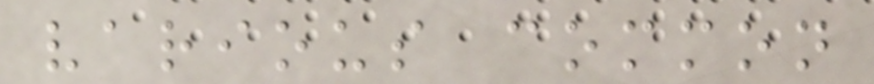various common
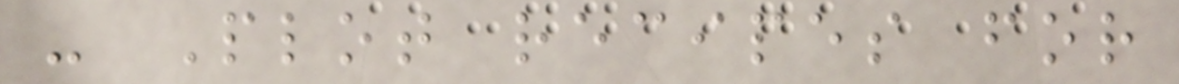- Plot recipes for
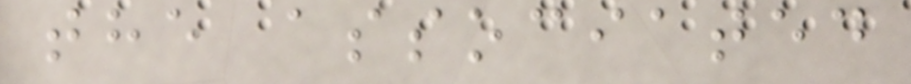the associated
